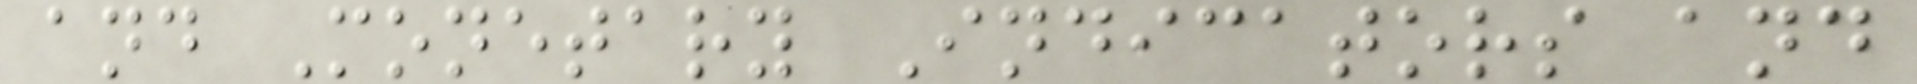and Monetary Indicators and
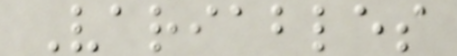Variables
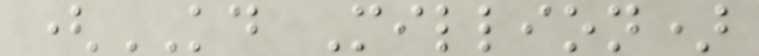(KD Million)
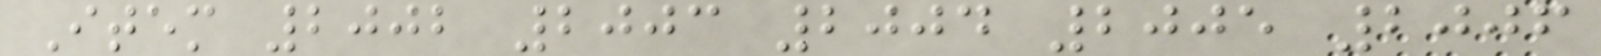Item 2002 2003 2004 2005 2006
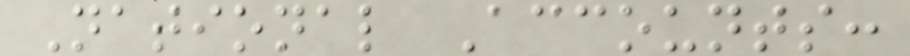National Accounts:
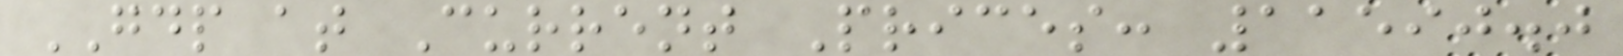GDP at Current Prices: 11590.0
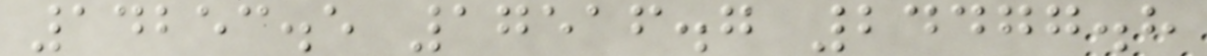14253.5 17516.7 24477.8
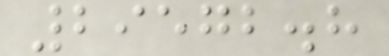29572.8
